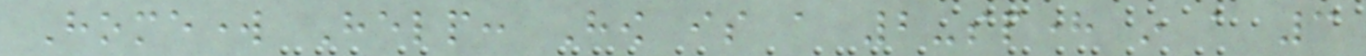Homework Help: How is a 2-sphere in a 3
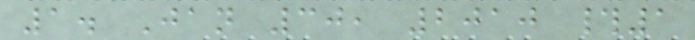1. Jan 30, 2010 #1
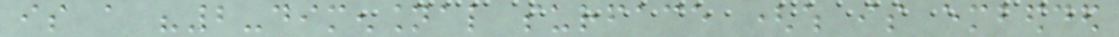is a "2-dimensional surface (which is embedded
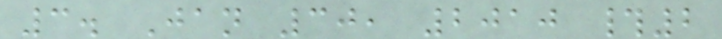3. Jan 30, 2010 #2
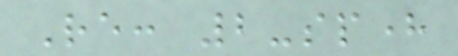Re: 2-sphere
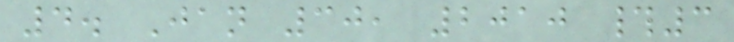4. Jan 30, 2010 #3
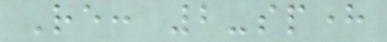Re: 2-sphere
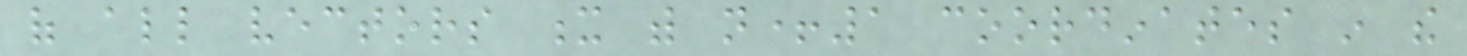of all vectors x with n+1 coordinates in the
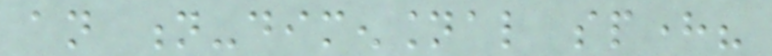an n-dimensional sphere?
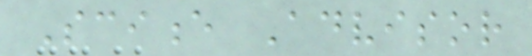Science Advisor
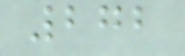272
